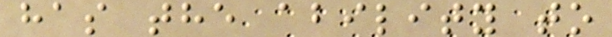has the ability to
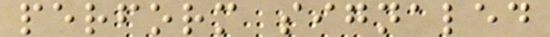perform signaled
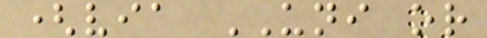(via UNI or
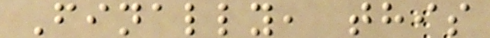Finally, this
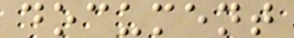document
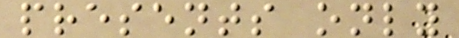presents only
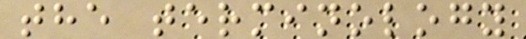the terminology
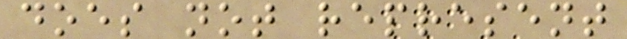does not represent
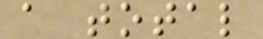a total
